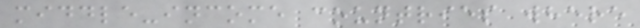middle-income countries where
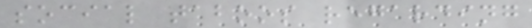social taboos regarding
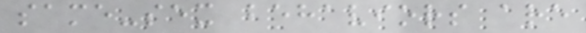same-sex behaviors are
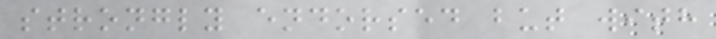strongly endorsed but with
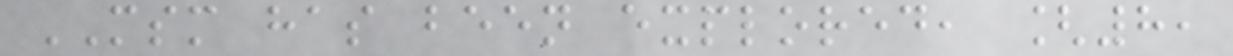MSM has been explored, [8,
